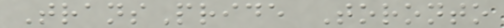TransPride Toronto
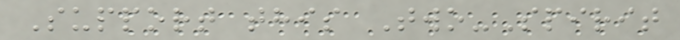Support this Two-Spirit
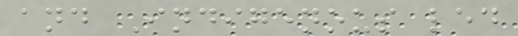and Indigenous led
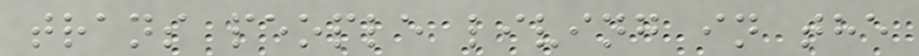trans people living in the
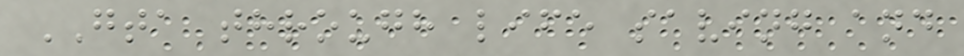GTA through life saving and
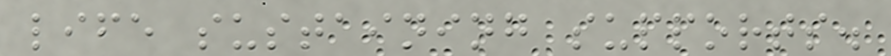life sustaining supports.
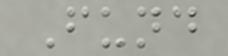Fund
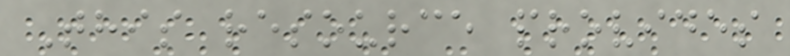This resource provides
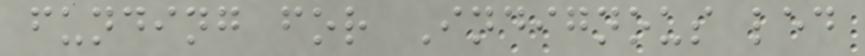funding for Indignous led
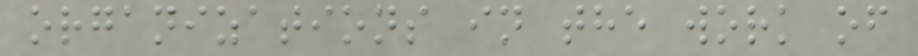organizations in the work of
